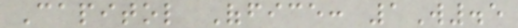Capitol Office: 1W.5
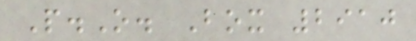P.O. Box 2910
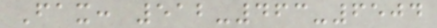Fax: 512-463-6504
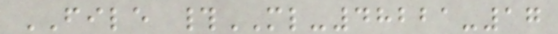FILE #ML-48221-17
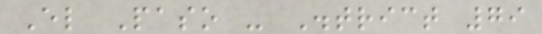El Paso - District 79
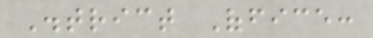District Office:
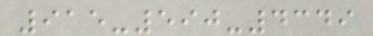915-590-4349
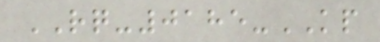RQ-0185-KP
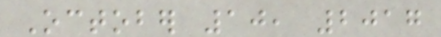October 10, 2017
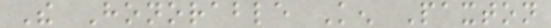The Honorable Ken Paxton
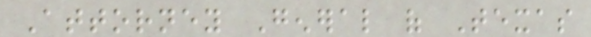Attorney General of Texas
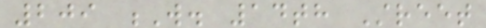209 W. 14th Street
